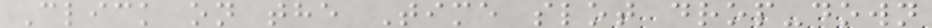Click on the Time slot drop-down
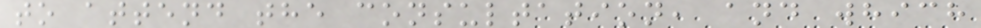to attend the consultation, and which
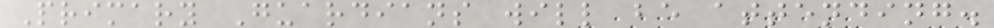Primary Guardians will be attending.
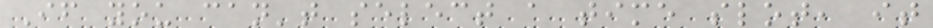If you can't select a time slot, it
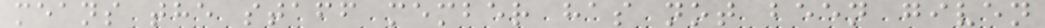means the staff member has not been given
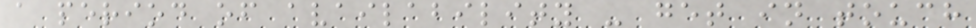a period of availability - get in touch
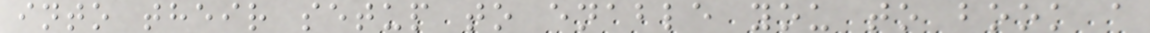into their setup to enable you to book a
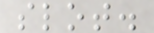slot.
